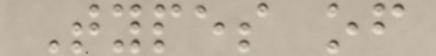Types of
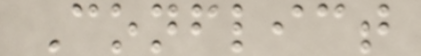Conflict
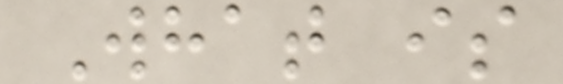What is
